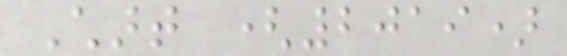Chart (2019)
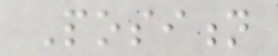Position
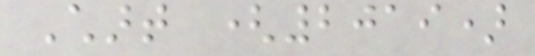Chart (2019)
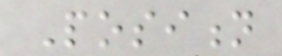Position
